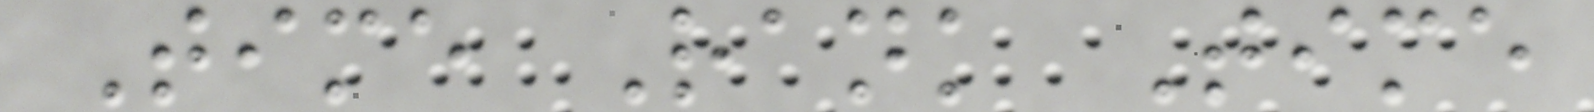Time Rank Time
